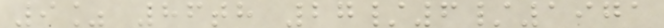9% 86th 27/6/1971
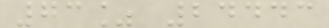73% 24443
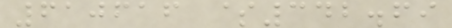610616 $342.69
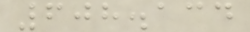608.134
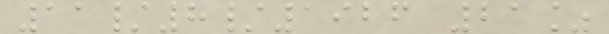11/8/1926 21%
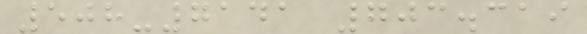508-7141 703.319
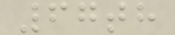67th
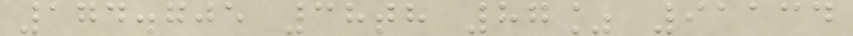174.705 38th 87% 91134
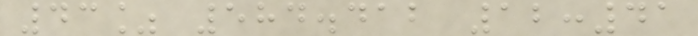43% 584.412 12:41
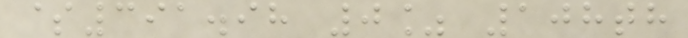$391.98 0% 108th
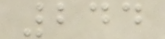244
